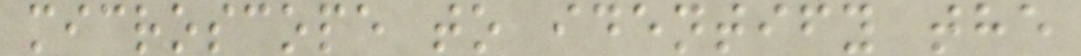microscope to identify the
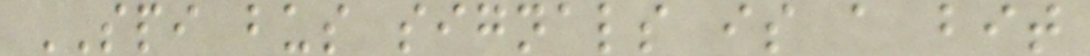SPI bus signals is a bit
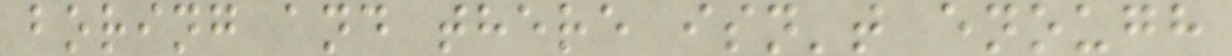boring and there isn't enough
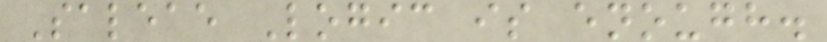Saleae Logic is enough.
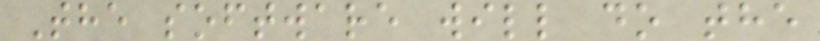The software will do the
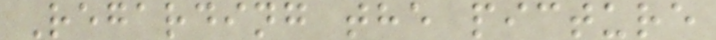Regarding the picture
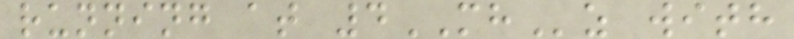running at 4MHz with
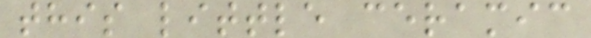this little ceramic
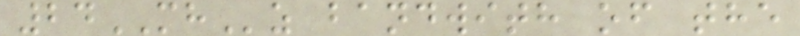24MHz bandwith of the
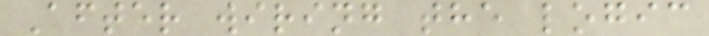After wiring the logic
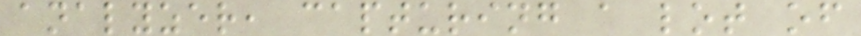analyzer, capturing a lot of
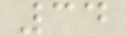34
